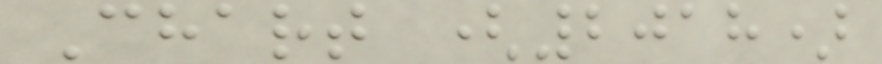Chart (2018)
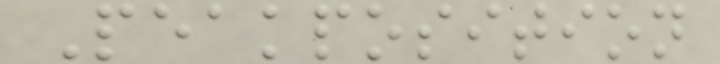Peakposition
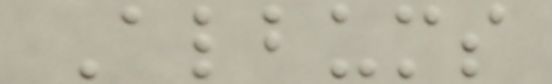Albums
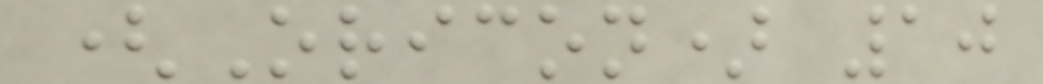(Oricon) 10
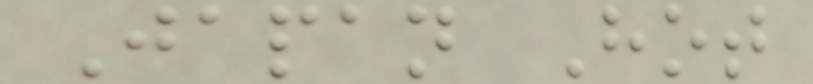Japan Hot
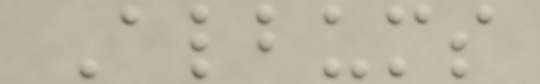Albums
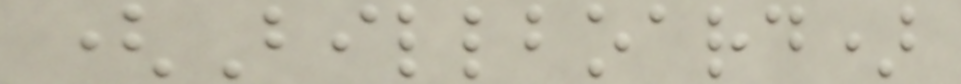(Billboard)
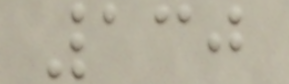130
